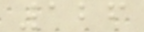126
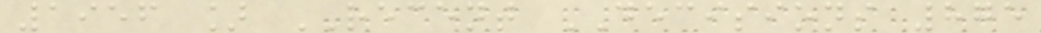1956 ] RECENT DECISIONS 875
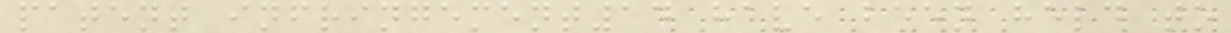patent infringement14 have been held to
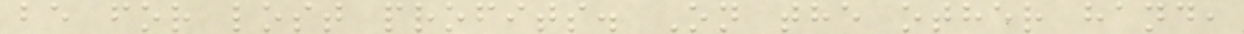be for lost profits. On the other hand,
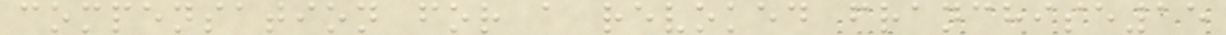compensation for a revoked franchise15
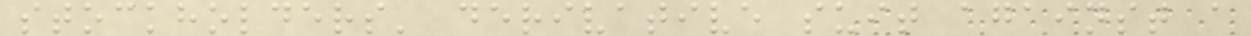stockholders' derivative suit against a
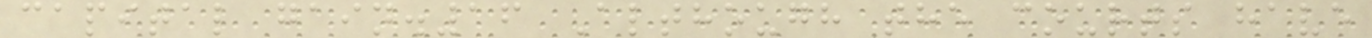capital gain.16 Although the courts have
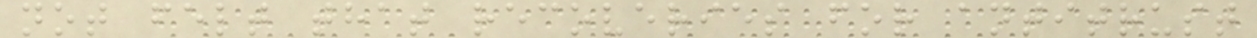not felt that recoveries for antitrust
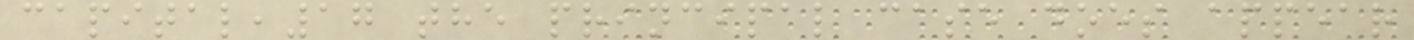capital,17 the principal case does appear
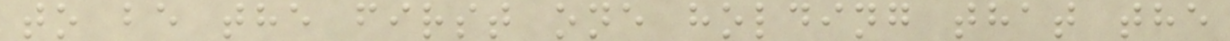to be the first one holding that the
